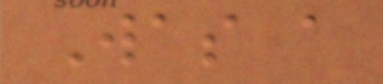Was a
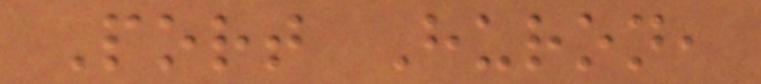Port Huron,
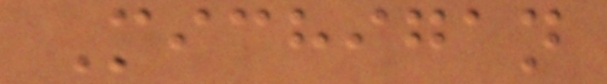Michigan
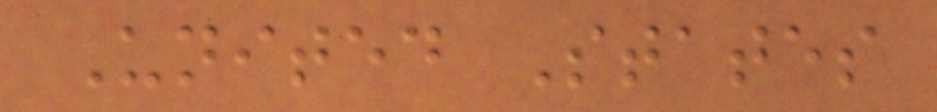United States
